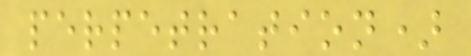perpetration)
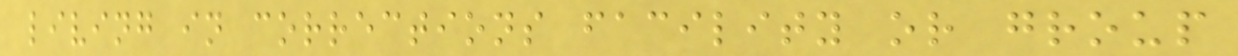living in corrections facility or group
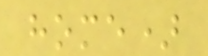home)
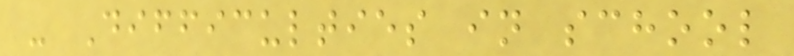- Difficulties in school
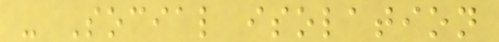- Social isolation
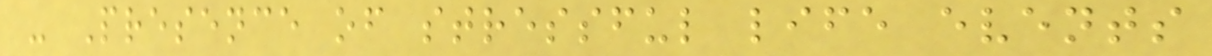- Presence of stressful life events
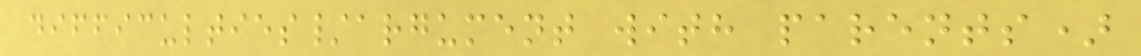difficulties/argument with parents)
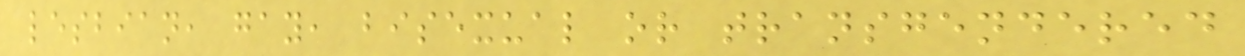lesbian, gay, bisexual or transgendered
